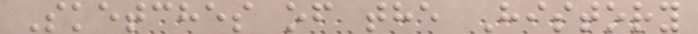Sketches of the History
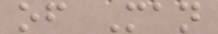of Man
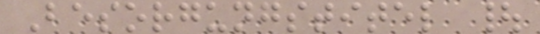Besorgungstitel |
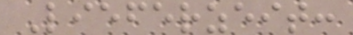Lieferzeit:
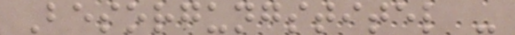Besorgungstitel -
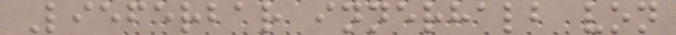Lieferbar innerhalb von
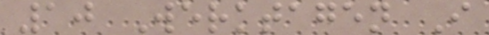10 Werktagen I
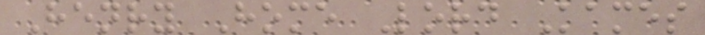Henry Home Lord Kames
